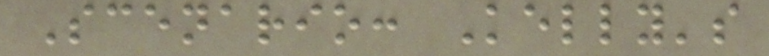Scenario: Kelly's
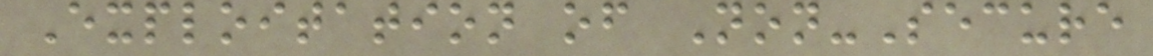Exploitation of Non-Secure
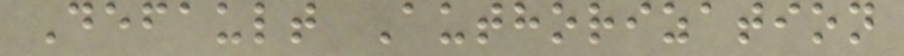Default Authorization
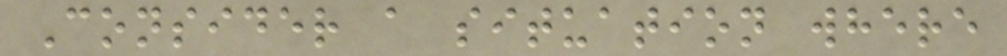Consider a situation where
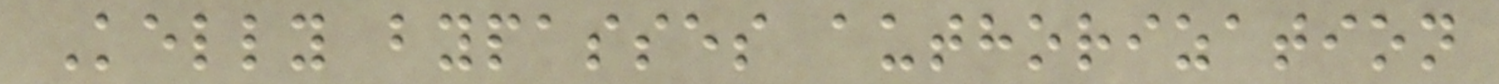Kelly bypasses authorization
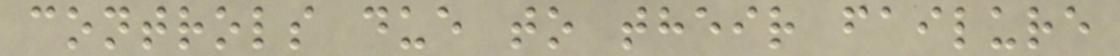controls due to their failure
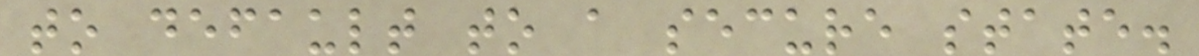to default to a secure state.
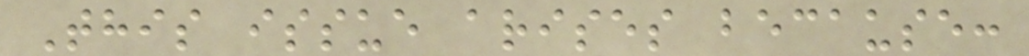This issue arises because:
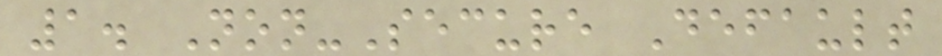1. Non-Secure Default
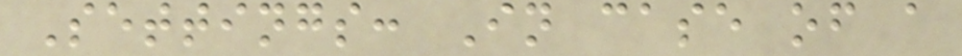Settings: In case of a
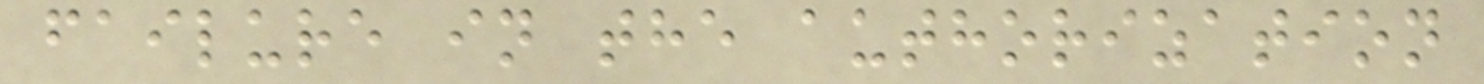failure in the authorization
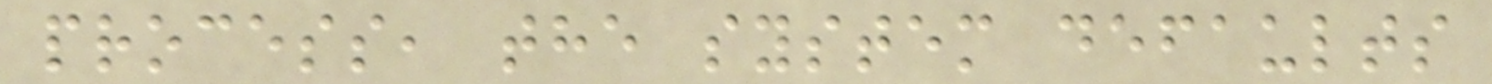process, the system defaults
